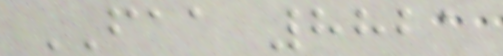FAA 8821
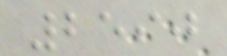2590
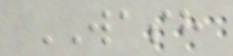WASH
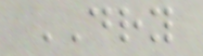DRY
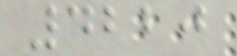4220
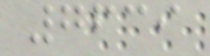7639
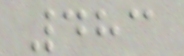483
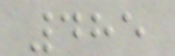485
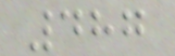487
